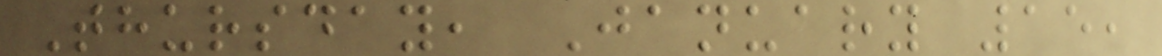Thursday, January 15,
